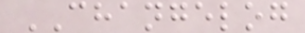CHANGELOG
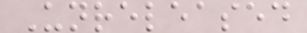Unreleased
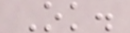Ok.
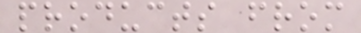products from
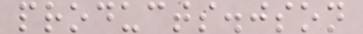products.json
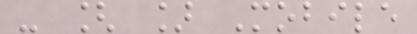- [ ] Mobile
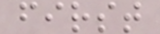first
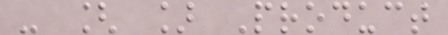- [ ] Product
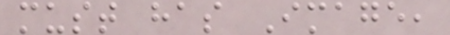must has Image,
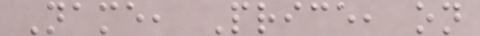Name, Price, on
